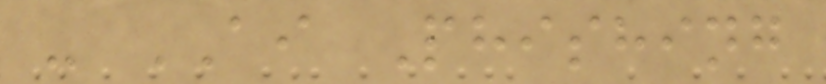- AI Phishing
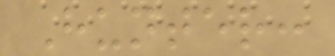Hunter:
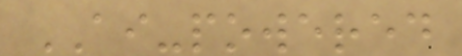AI-powered
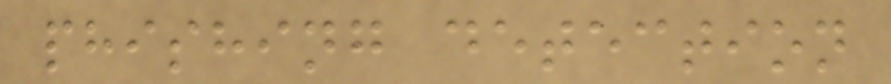phishing detection
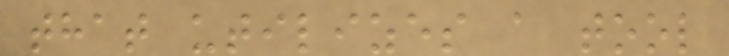that utilizes a tool
